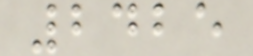2425
